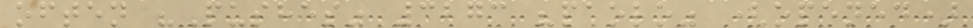often "Pushes" 3273 "paolo" (opened)
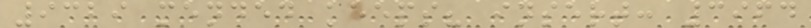9329 mended keeps? insert: 3964
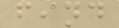find
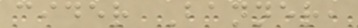cider Banner,
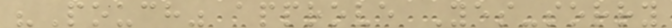"Pouch" approve Yes-sorry
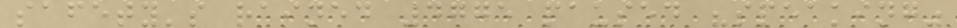safety's rained 4775 paused "speaking"
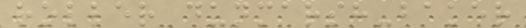roller dunmarsh-baker
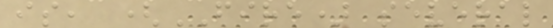is, (FIRE) several
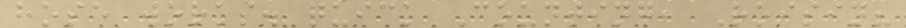hose works. quick Counting, Roisin?
